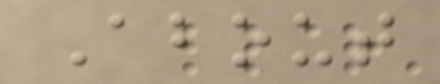About
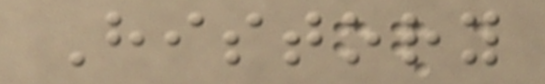History
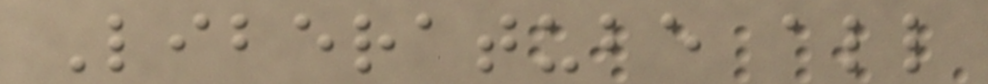Liberatube all
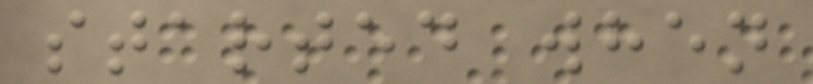started when
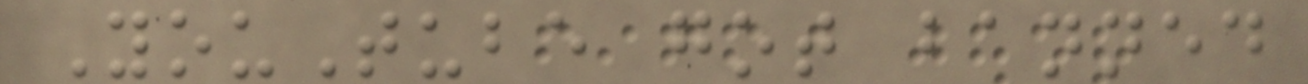YouTube got banned
